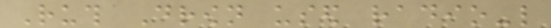Ruth Drown used radio-like
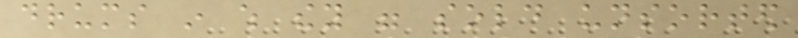drums in which they were sold unsorted
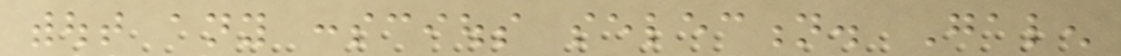without any conscious selection. Galen
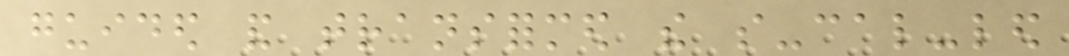guided and transformed the so-cal-led
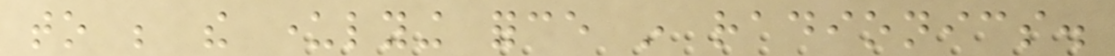to be the underlying force in radionics.
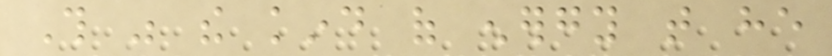This was the kind of energy that he
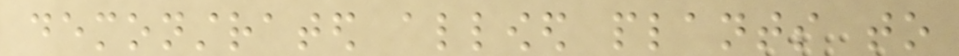demonstrated allowed plants to
